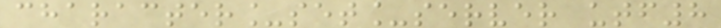character_set_server utf8
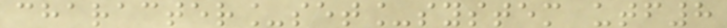character_set_system utf8
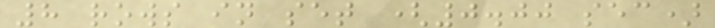8 rows in set (0.00 sec)
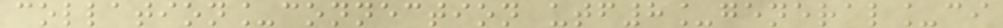collation_connection utf8_general_ci
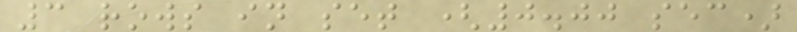3 rows in set (0.00 sec)
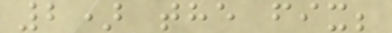2) the fix;
